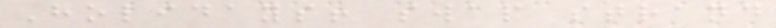Holidays! swap strand
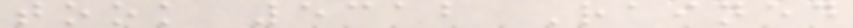took 5312 Rained
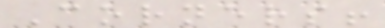Corners!
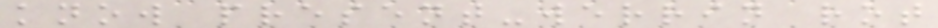know present-werrin rot
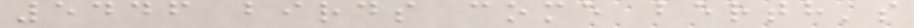5446 birds come berth's
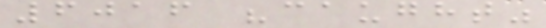6016 "caught"
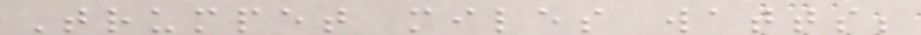Trumpet miles watts;
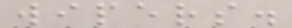wipers.
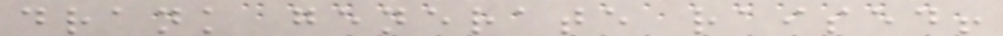drank generate raised!
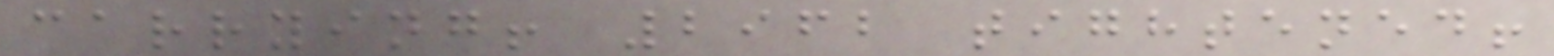carrying! 2962 tightened!
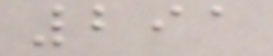291
